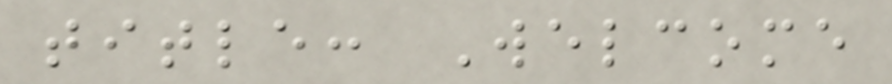title: Welcome
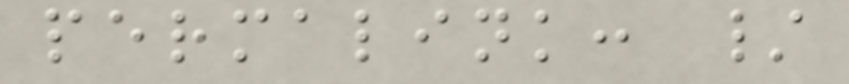permalink: /
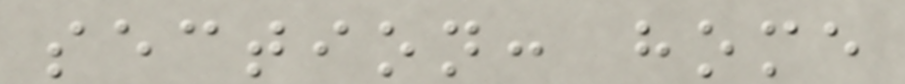section: home
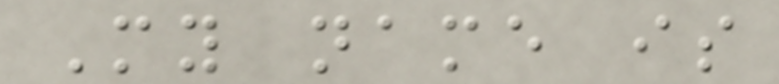My name is
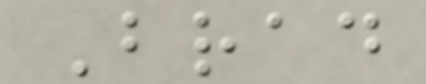Brad
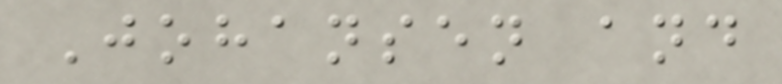Johansen and
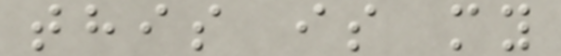this is my
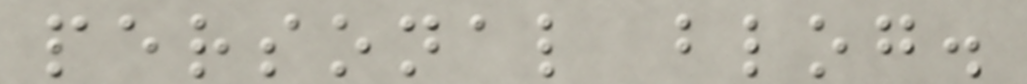personal blog.
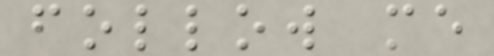follow me
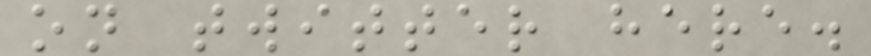on twitter here.
